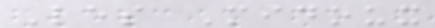Les Midoux
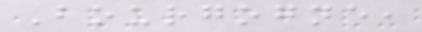Bourgogne,
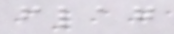flag
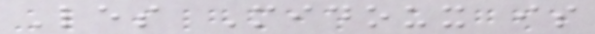Les Midoux is
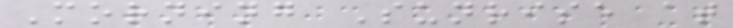Morning Sunrise at
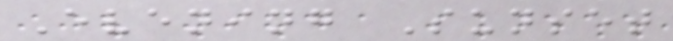Evening Sunset
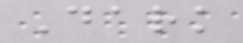Dark
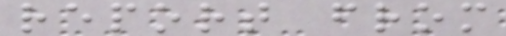report from
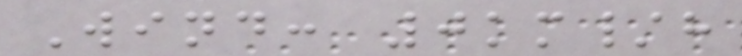Wind: 0km/h
